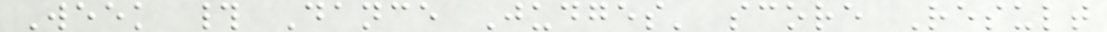Week # Dance Judges' score Result
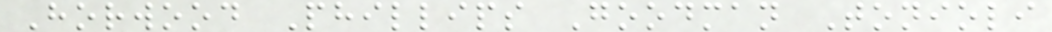Horwood Phillips Goodman Tonioli
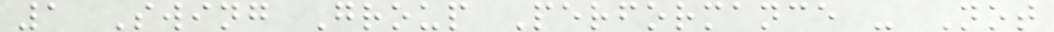1 Swing Group Performance - Not
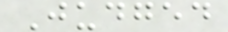Judged
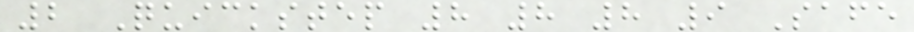2 Quickstep 8 8 8 9 Safe
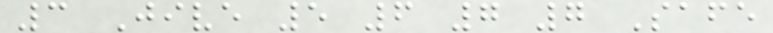3 Jive 5 6 7 7 Safe
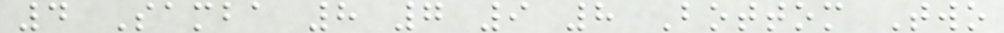4 Samba 8 7 9 8 Bottom Two
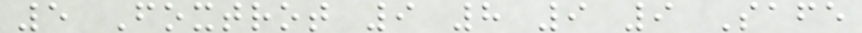5 Foxtrot 9 8 9 9 Safe
